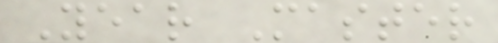Year Master
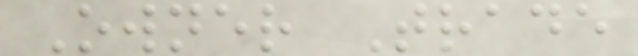Owner Trade
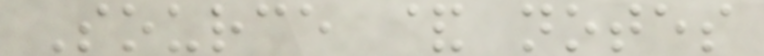Source & notes
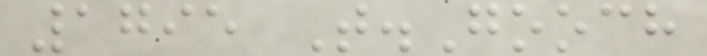1795 T.Gooch
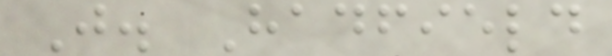J. Hadfield
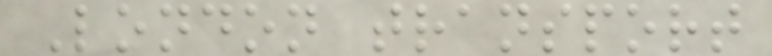London transport
